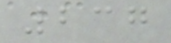237
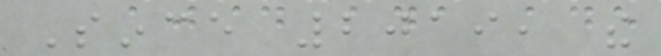Since 2019, the
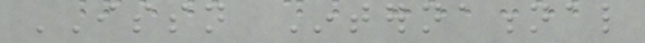ISSN International
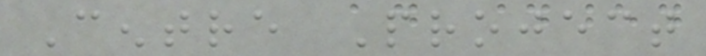Centre Project
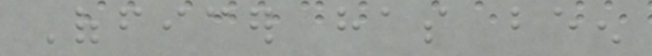Officer has been
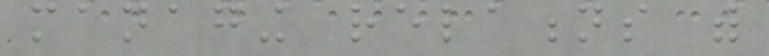managing relations with
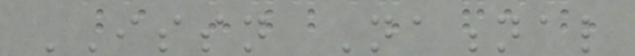ISSN National
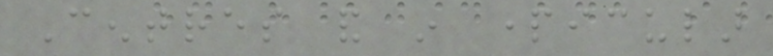Centres and in particular
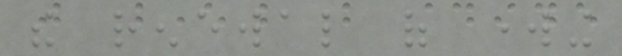the renewal of working
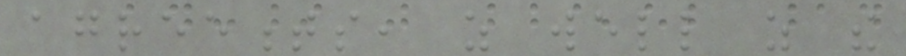agreements, as well as the
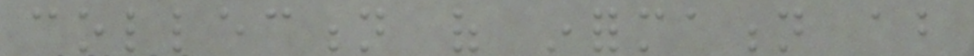collection of information about
